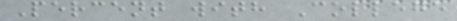Percent with College
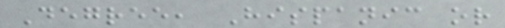Degree, Hispanic or
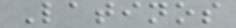Latinos
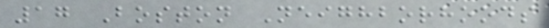17 Boston Neighborhoods
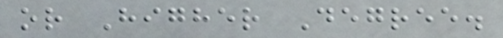or Higher Degree.
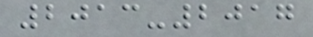2013-2017
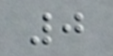0
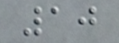10
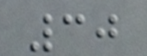30
